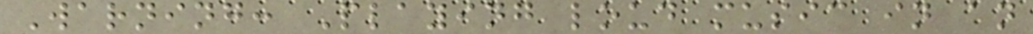Warning: Playing loud music in an
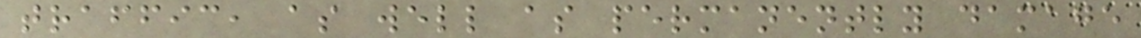traffic, as well as permanently damage
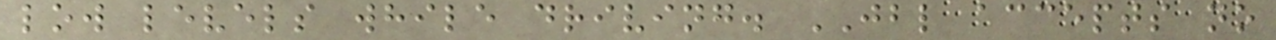low levels while driving. JBL accepts no
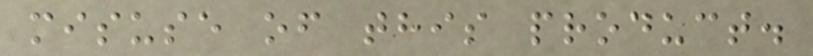misuse of this product.
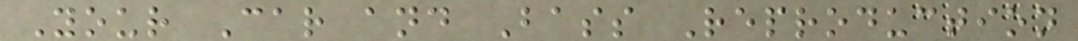Your Car and Bass Reproduction
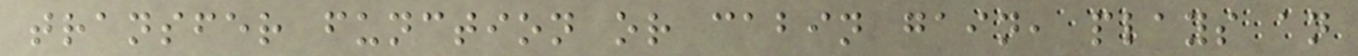transfer function or cabin gain, plays an
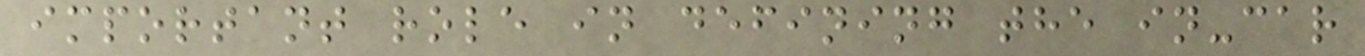important role in defining the in-car
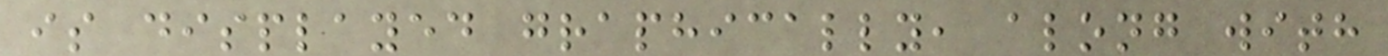is displayed graphically, along with
